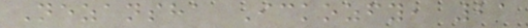Nezansha Ickozfy, 21
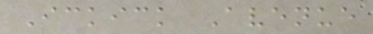Ickick Avenue
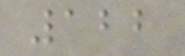122
